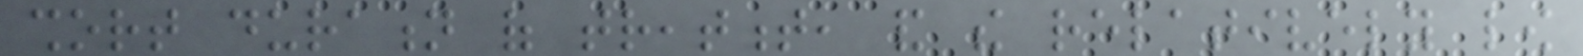short duration of treatment, and the relatively low
